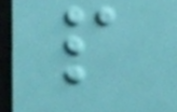p
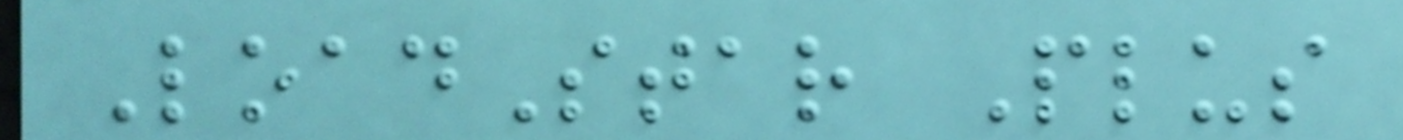LoadStar Plus
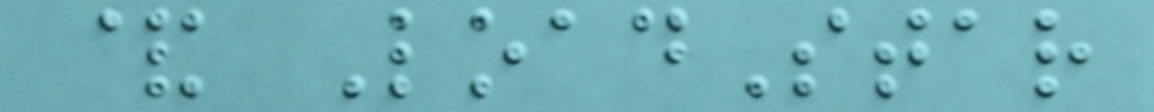& LoadStar
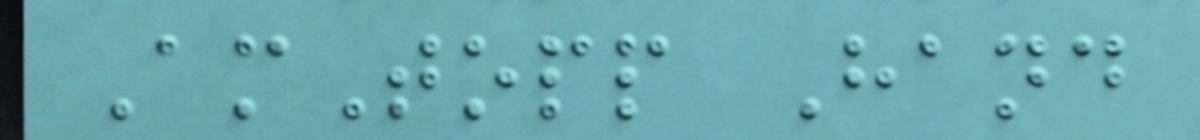AmTopp Hand
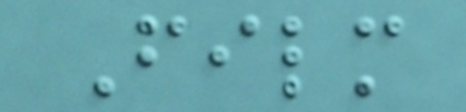Film
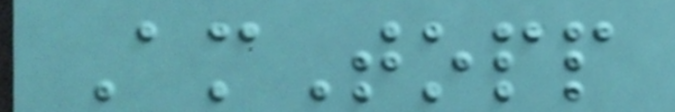AmTopp
